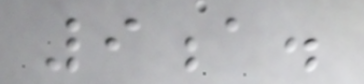9a.
